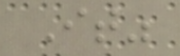It"
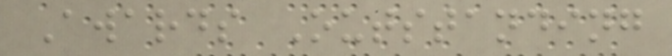Awards Outstanding
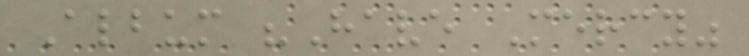Album "Have Mercy"
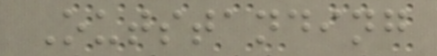Outstanding
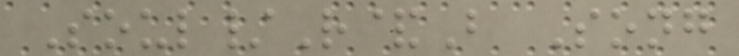Soul/R&B Song
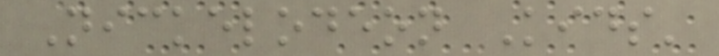Nickelodeon Kids'
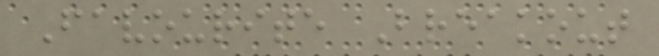Favourite Breakout
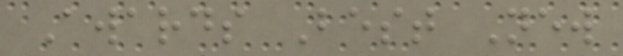Awards Best New
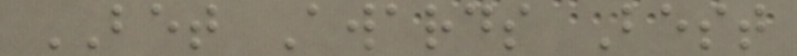BET Awards Best
